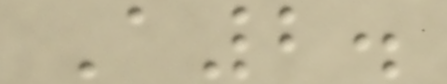A2.
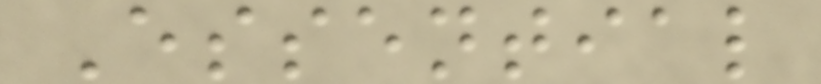Essential
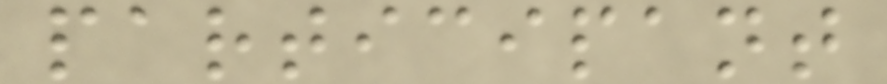participant
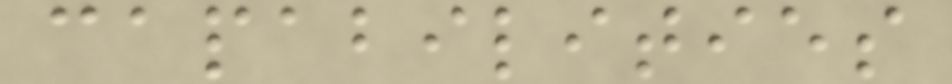capabilities
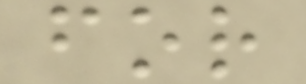for
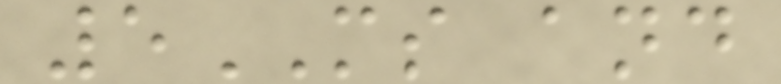5MS and
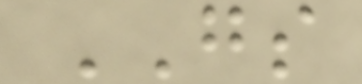GS
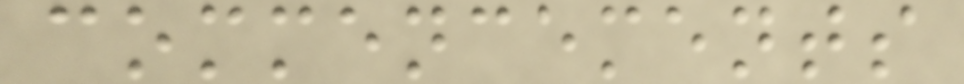commencements
